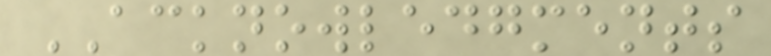ACKNOWLEDGMENTS
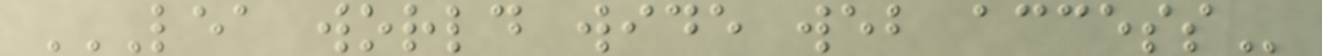LEA WORLD WIDE WEB ACCESS
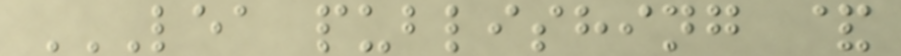LEA PUBLISHING &
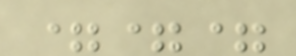===
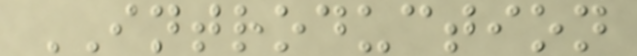INTRODUCTION
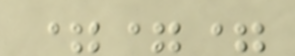===
